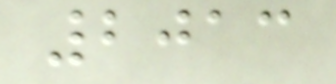2013
